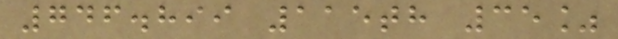746.899 115th 35%
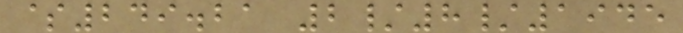$249.21 2/8/1945
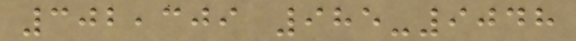302,309 985-9048
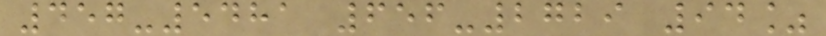457-5481 656-2729 94%
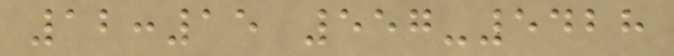12:15 557-5428
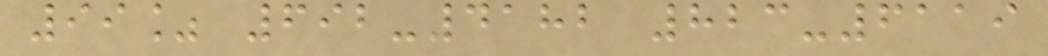99% 692-4182 823-6119
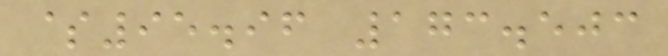$95.96 173.503
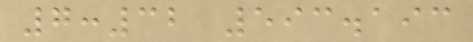7:32 593.193
